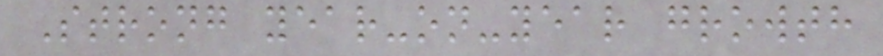Strong year-on-year growth
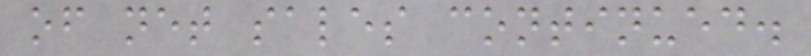of net sales continued.
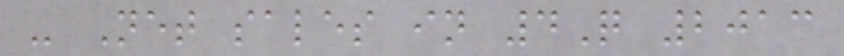- Net sales in 4Q 2013
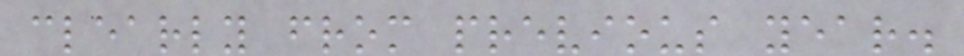clearly from previous year.
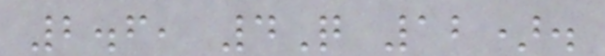2.6, 4Q 12).
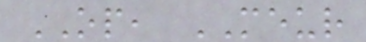OP, MEUR
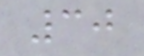30
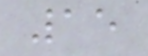15
